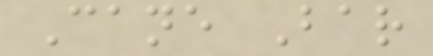Cane Bar
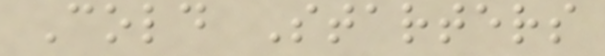Cold Starters
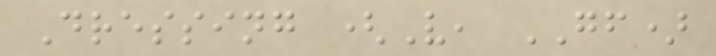Dressing (V, GF)
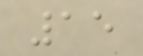15
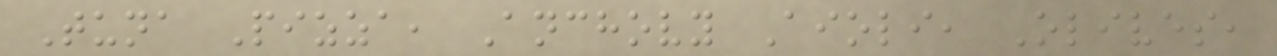Tuna Pizza, Anchovy Aioli, Olives,
